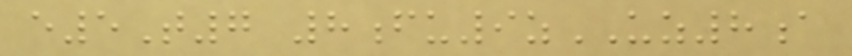e5T7 8fu9zUZ8a
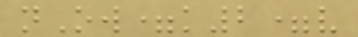nOw=k2=v
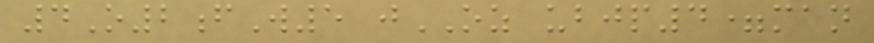4O2fW5 jOZ ubjp4=man
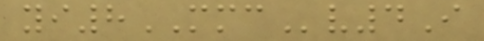yi8MMCv4I
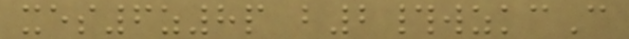xes6z8p b2#wzkcC
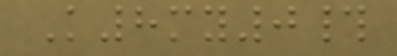K8my0#
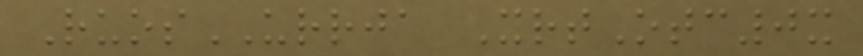RuosURRJA XrtOtc0x
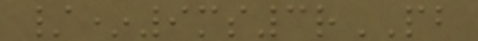/*9ms3rPB
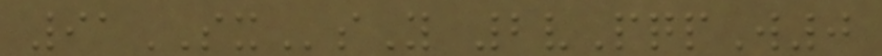91SXsY 2vPqpW0
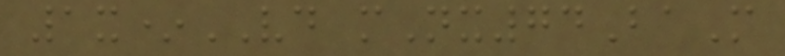1x*VD mNx74BaM
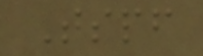Tspf
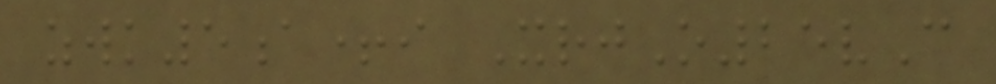zwk5a+i XrjO25vC
